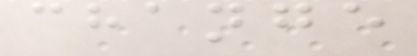change
